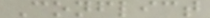Conflict
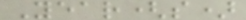Year(s)
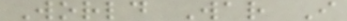World War I
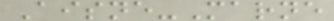Aisne-Marne
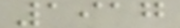1917
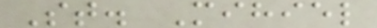St. Mihiel
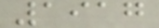1917
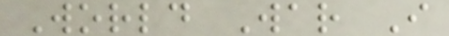World War I
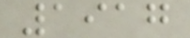1917
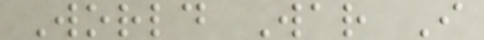World War I
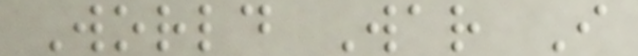World War I
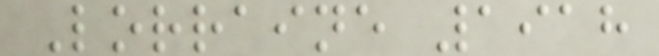Lorraine 1918
